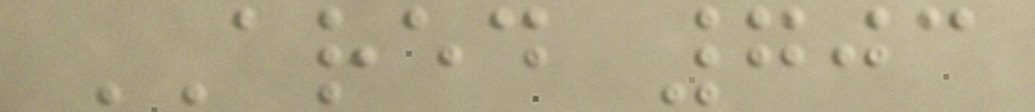ARED 703
